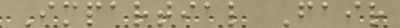Impartial Fair
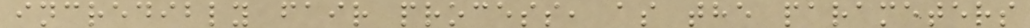incredibly fair process, as the parameters
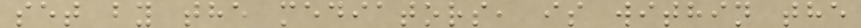set by the mediators, is within the
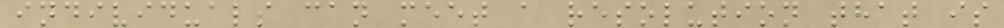individuals can meet a resolution that is
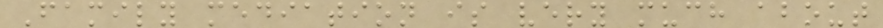Family mediation is very much about
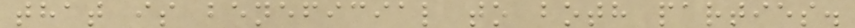that is beneficial to both parties.
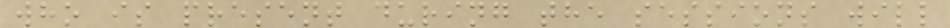who is present during the sessions will
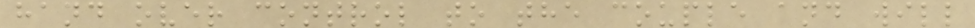hand over control to the couple and will
